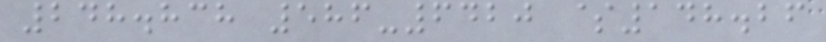248.838 586-6420 $148.26
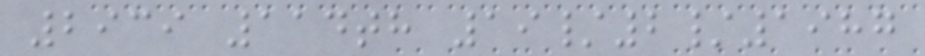2939 114th 19/2/1987
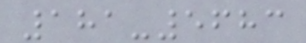181-5683
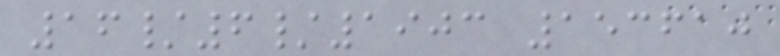16/6/1903 153610
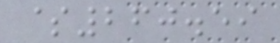$260.59
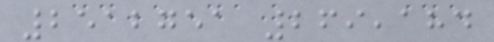2512751 269,184
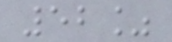52%
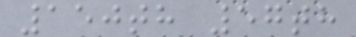150th 57th
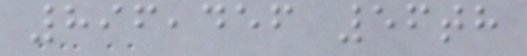896,456 56th
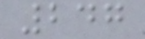247
